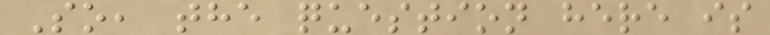So, the question here is
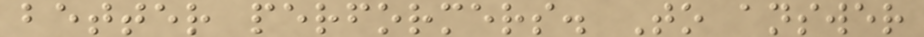better performers. To answer
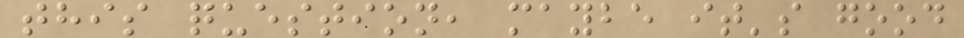this question, maybe it's good
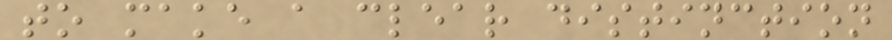to make a clear distinction
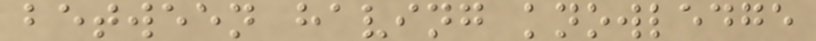between having knowledge
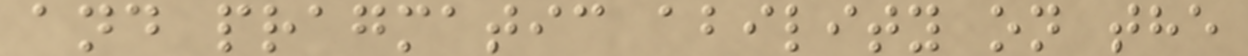and pragmatic ability on the
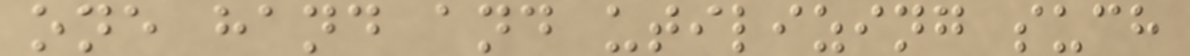one hand and utilizing such
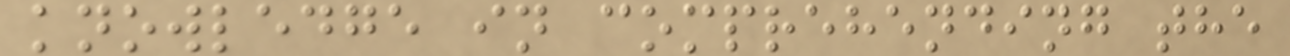knowledge in comprehending the
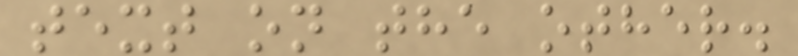text on the other.
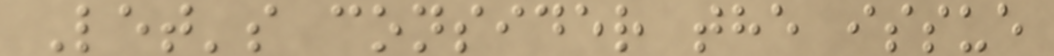Let's consider the issue
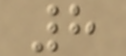8
